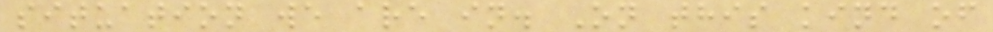situation we are in. On this kind of
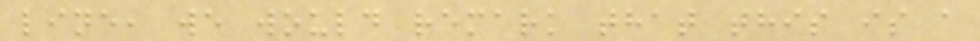line, we would remark that this is a
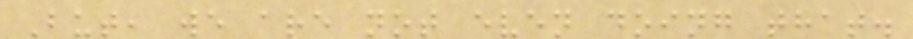But, we are not even doing that.
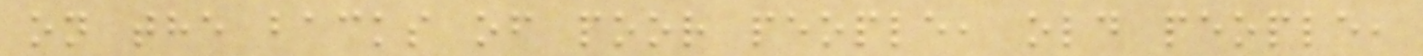on the backs of poor people, old people,
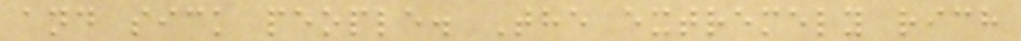and sick people. The extremely rich
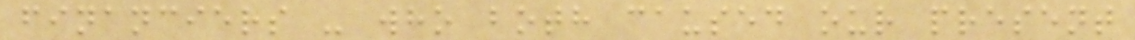financiers - who both caused our present
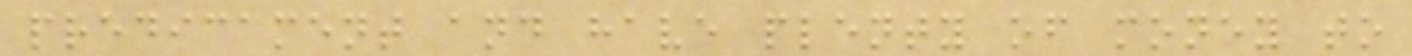predicament and have plenty of money to
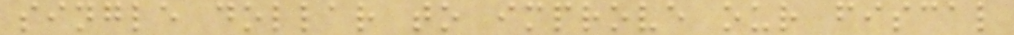single dollar to improve our fiscal
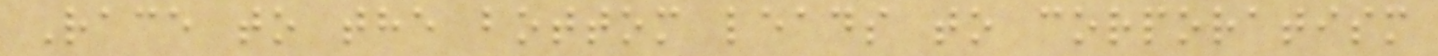Race to the bottom leads to corporatism
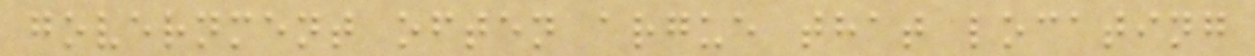government often argue that locating
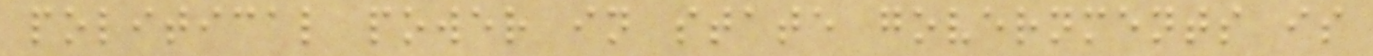political power in state governments is
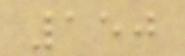150
